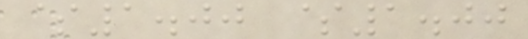$1.00 $1.00
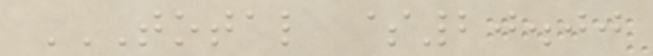TOTAL $20.00
